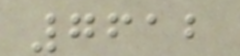7612
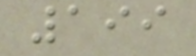199
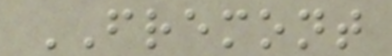FREMONT
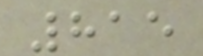815
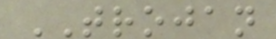TROJAN
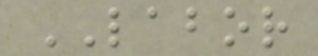LABOR
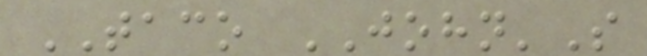TACO JOHN'S
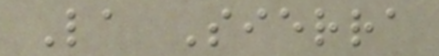La Sierra
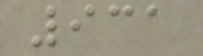931
